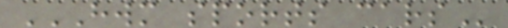HWM SPORTS CARS
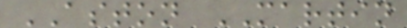ASTON MARTIN
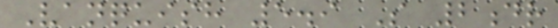Vanquish 5.9 S 2dr
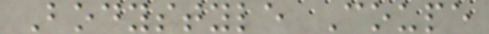Bodystyle Coupe
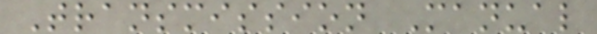Transmission Manual
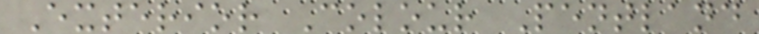Exterior Colour Pentland
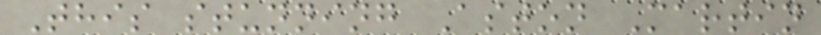This stunning Aston Martin
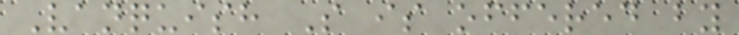Vanquish S is offered by
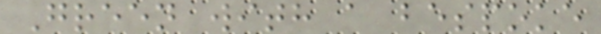Green with a bespoke
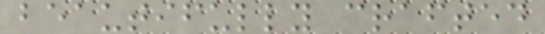beautifully crafted
